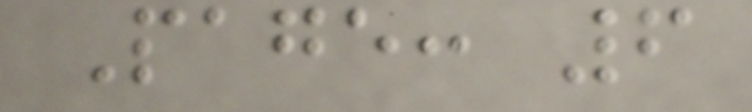Page: 6
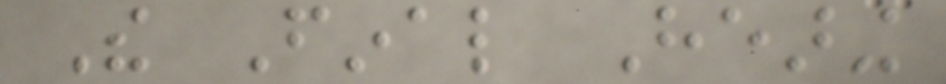The Final Hearing
